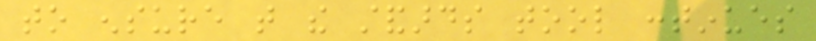to ensure that the standards tool continues
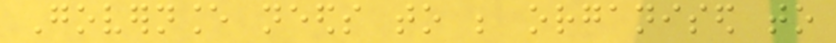Governance needs to be organised to
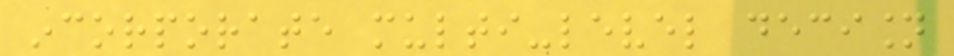incorporate multi-level decision
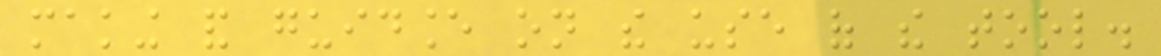making and guidance on the use of the tool.
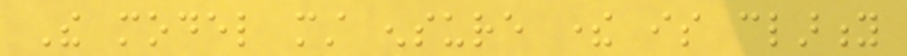The model must ensure there is clarity
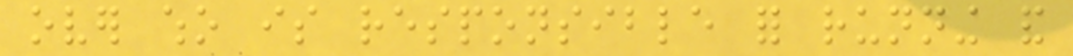over who is responsible for running and
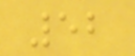52
